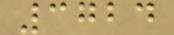3724
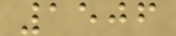1506
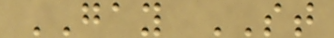GAY ST
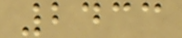2433
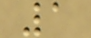1
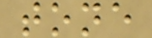tone
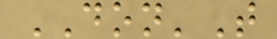DON'T
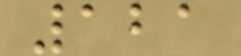121
